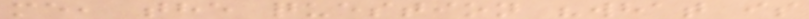me, the question "what is
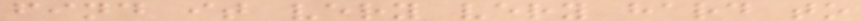find it very very hard to
